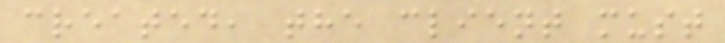created, the client must
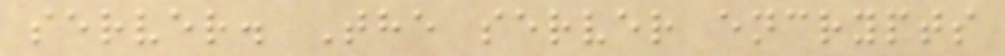server. The server encrypts
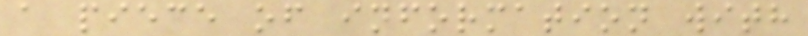a piece of information with
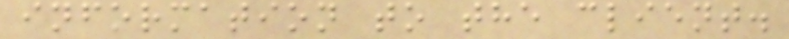information to the client.
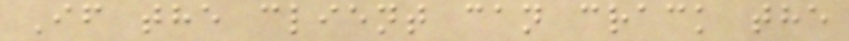If the client can crack the
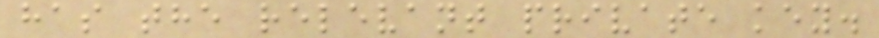has the relevant private key.
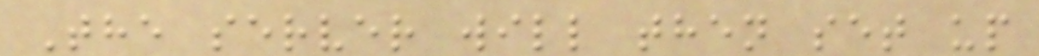The server will then set up
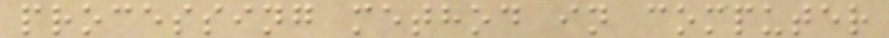processing method in computer
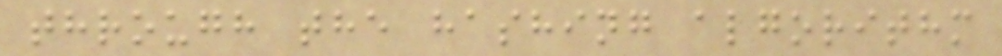through the hashing algorithm
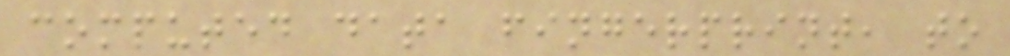computed data fingerprint, to
